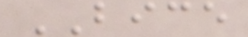BICE
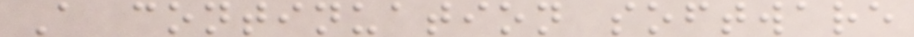A continuation software
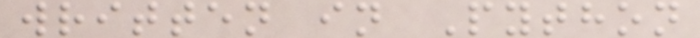written in Python
